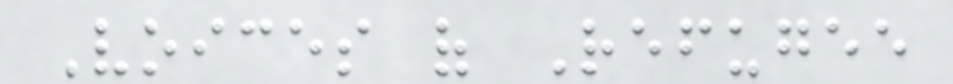Voices of Refugee
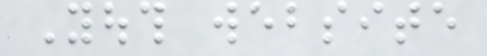Youth website
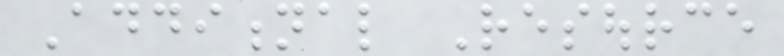Additional Resource
